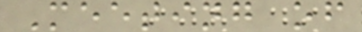Meeting of
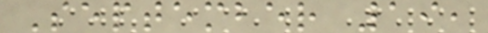September 19,
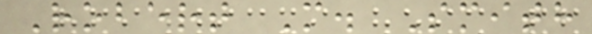Robert M. Smith
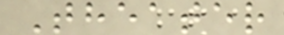Theater
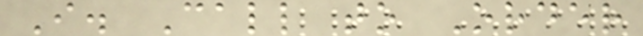I. Call to Order
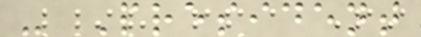- President
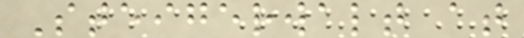Steigerwalt at
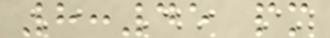8:45 pm
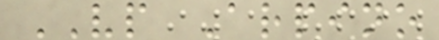VP Arpino
